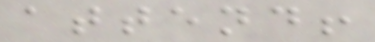attend!
